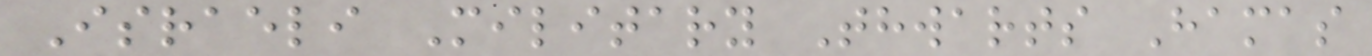Israeli Military Thwarts Hamas
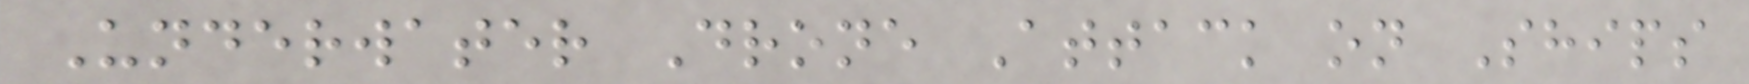Underwater Drone Attack on Ships
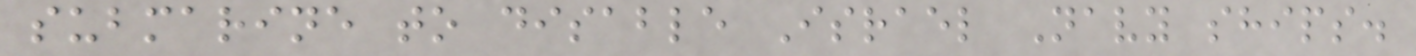submarine to disable Israel Navy ships.
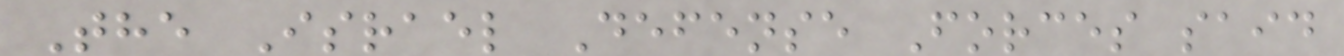The Israel Defense Forces said
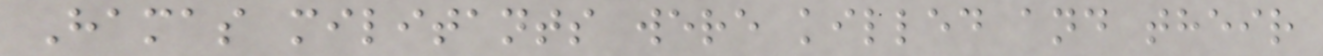Hamas militants were killed and their
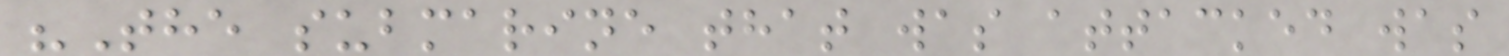"The submarine that was attacked was
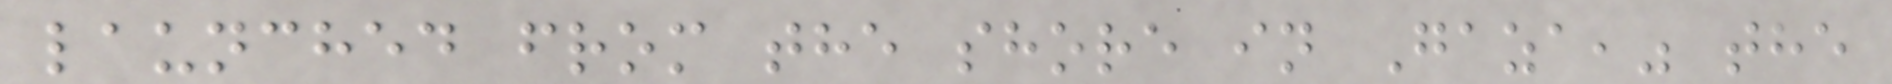launched from the shore in Gaza," the
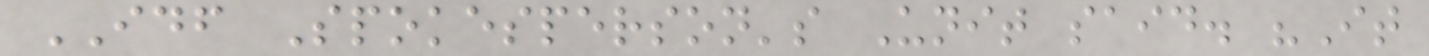IDF Spokesperson's Unit said. "It
